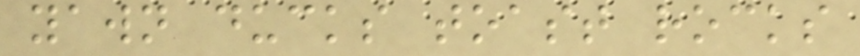yawn ducks toast rocks
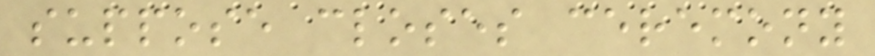suppose closes ceremony
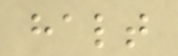halt
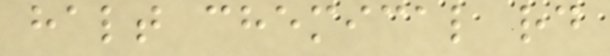halt chemical rd
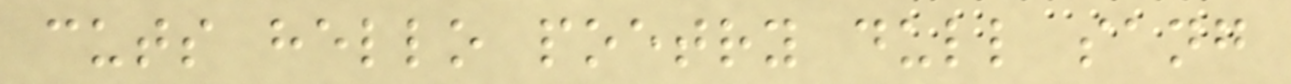cuts hello poetry dull sang
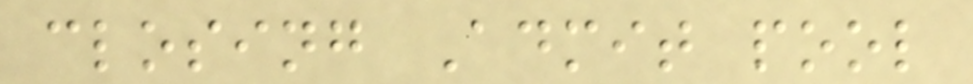closing Admit pool
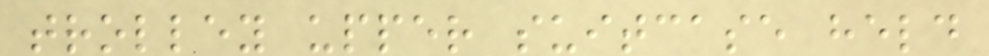trolley upper suitcase held
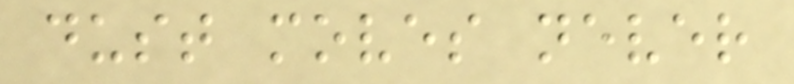dust moves never
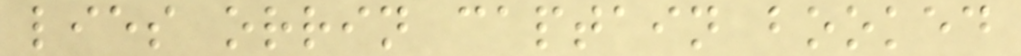lies orrin captain booked
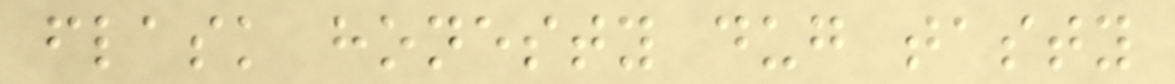flask honesty dug tasty
